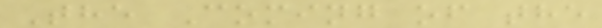The Coming of the
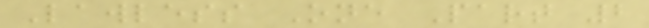Lawless One Part 2
